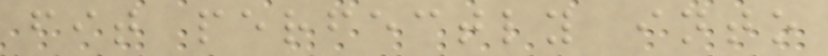fit perfectly into
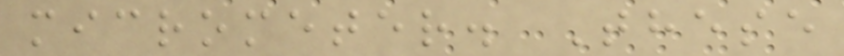micrometer. These
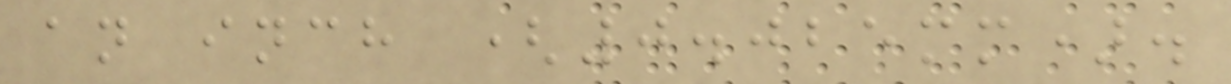an inch (0.025mm).
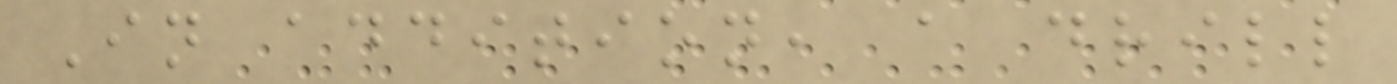In addition, a drill
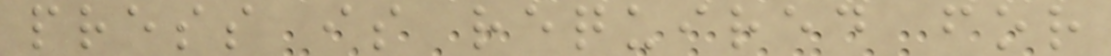press is required for
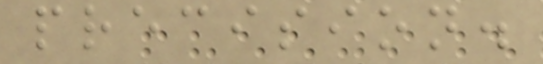precision.
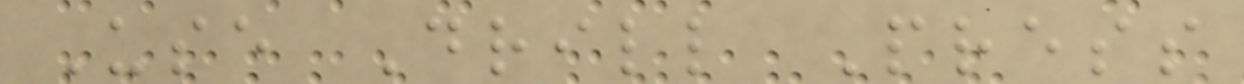Use Drill Press
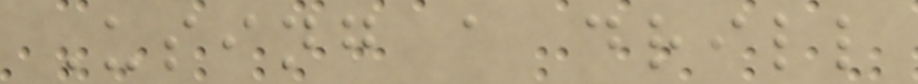Using a drill
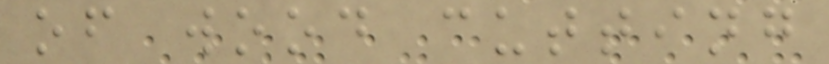of wood cutting
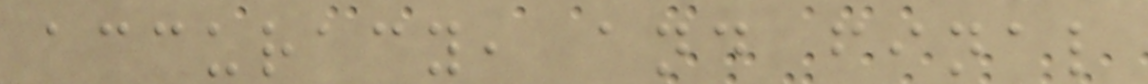accuracy, and final
